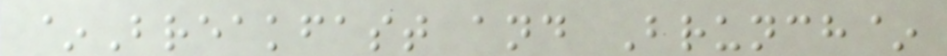~Breakfast and Brunch~
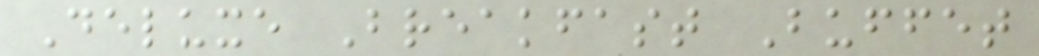Deluxe Breakfast Buffet
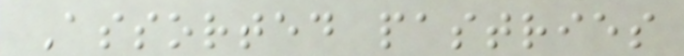Assorted pastries
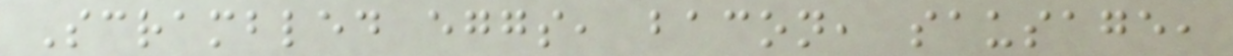Scrambled eggs, bacon, sausage,
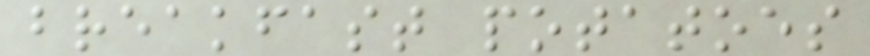breakfast potatoes
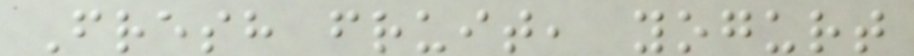Fresh fruit, yogurt
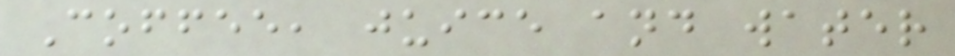Coffee, juice and water
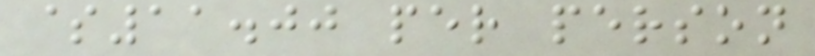$11.00 per person
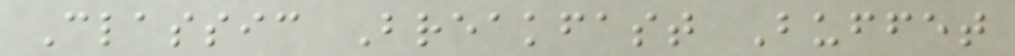Classic Breakfast Buffet
